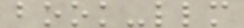book-llm
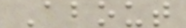About
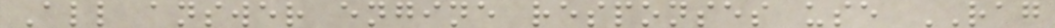All answer engine responses use RAG
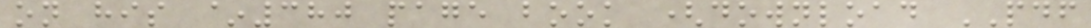on his ~380 page book (download PDF
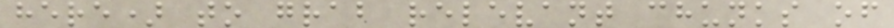here) to grab relevant chunks of
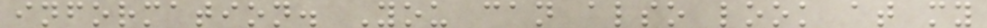information. You can also look at my
